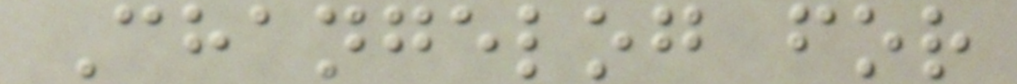Changelog for
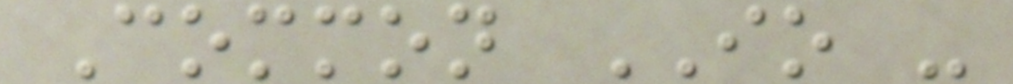Common IO -
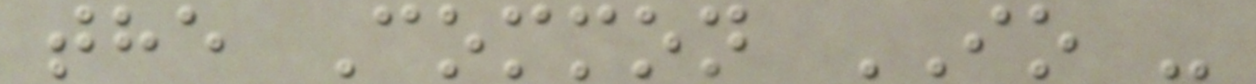the Common IO -
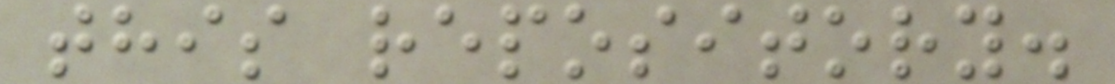this repository.
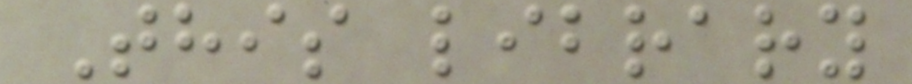This library
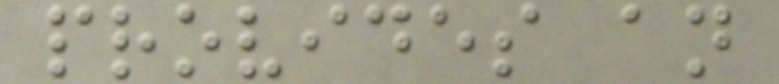provides an
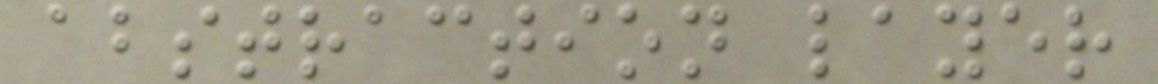abstraction layer
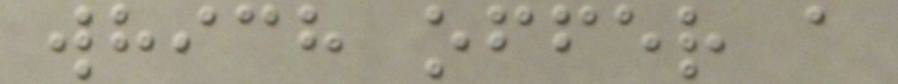which offer a
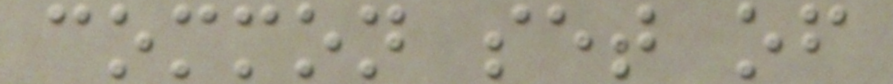common set of
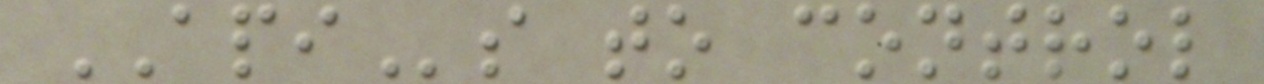APIs to control
